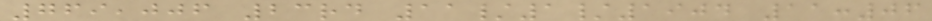769,006 23rd 11/1/1904 11:06
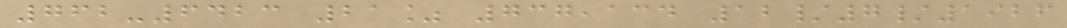762-6423 21% 737,134 12/7/1926
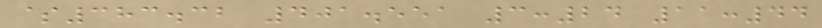$383.32 401.551 3:24 11:44
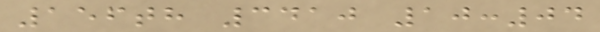156th 3410 10:04
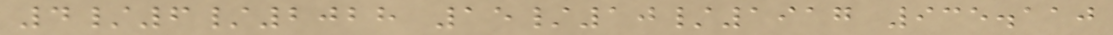4/6/2028 15/10/1917 935.110
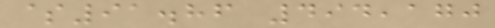$91.86 494,170
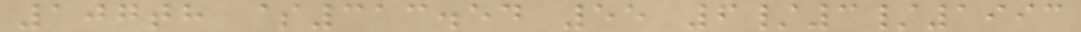107th $313.54 55 6/3/1993
